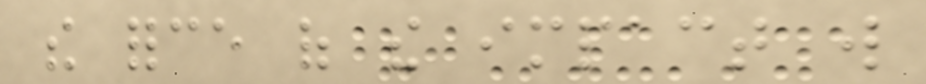the force of the impact will
